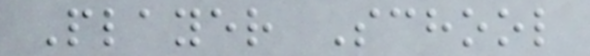Player School
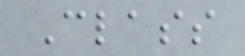Class
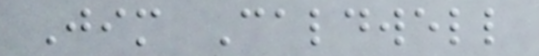Jim Caldwell
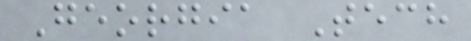Georgia Tech
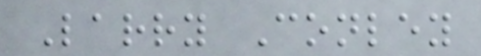Larry Conley
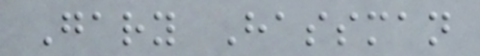Gary Hassman
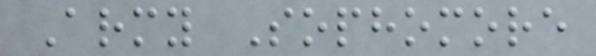Army Sophomore
